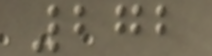272
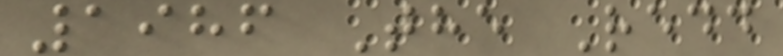1986 The Redd
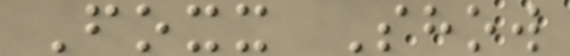Foxx Show
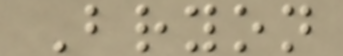Bryon
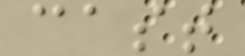cast
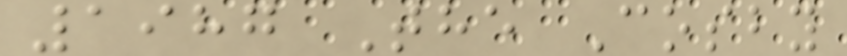1987 The Cosby
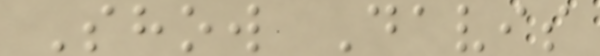Show Davis
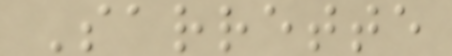Sarrette
